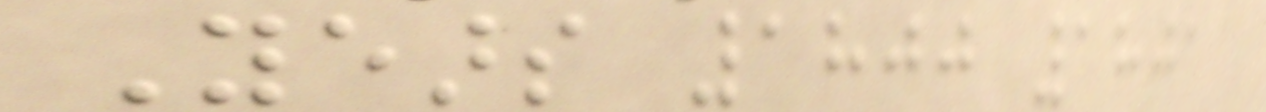Years 1800 1801
